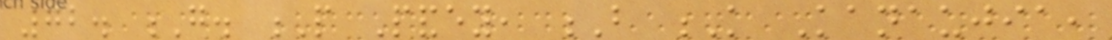72. G. P Pandey, B K Kanaujia,
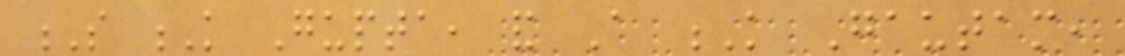S K Gupta, and A K Gautam,
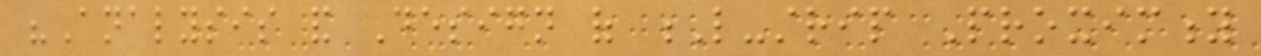"Analysis and Design of L-strip Proximity
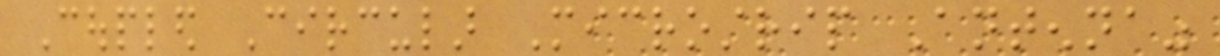Coupled Circular Microstrip Antenna"
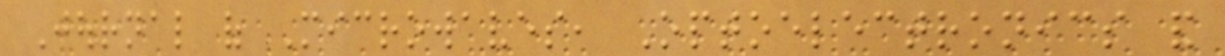Journal of Microwaves, Optoelectronics and
